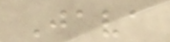Java
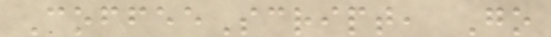CoffeeScript, Go
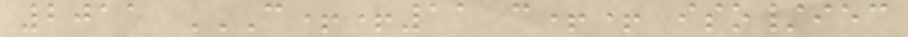2011 C++11 C++ ISO/IEC
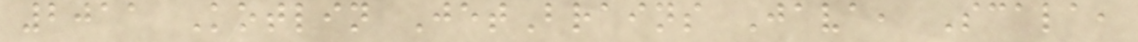2011 Kotlin JetBrains Java, Scala,
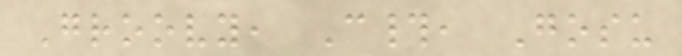Groovy, C#, Gosu
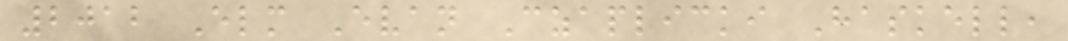2012 Elm Evan Czaplicki Haskell,
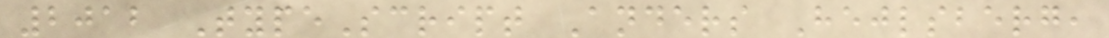2012 TypeScript Anders Hejlsberg,
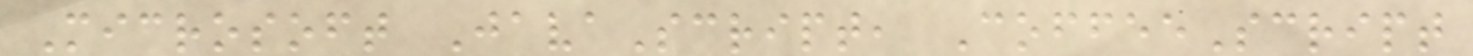Microsoft JavaScript, CoffeeScript
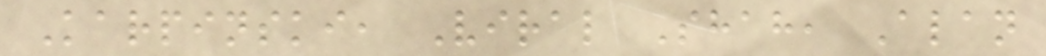Karpinski, Viral Shah, Alan
